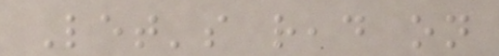Let's read on
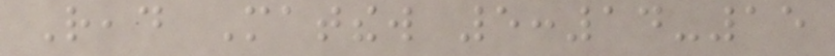Read Matthew 5:14-15
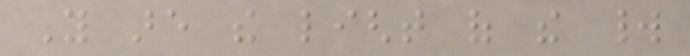You are the light of the world
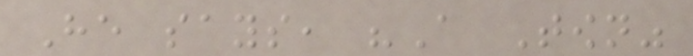He says, "A Town"
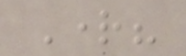Right?
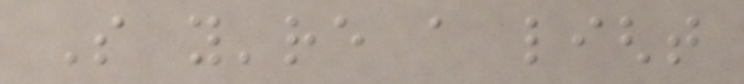So you're a light
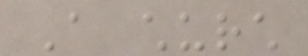A church
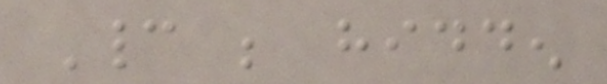Cannot be hidden
